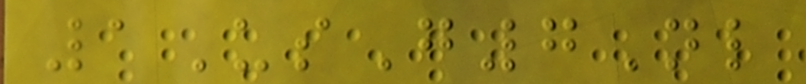1UsG7Nl
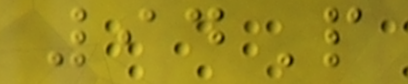94P
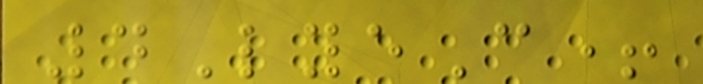4LyeC+
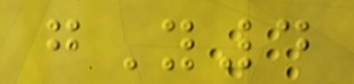gY4
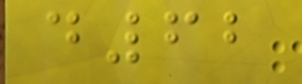d62
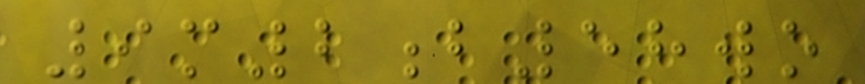9m2b58wo
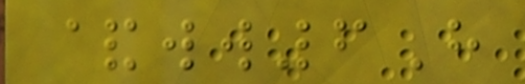&ww6H
